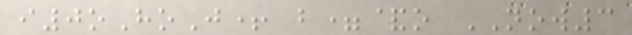i0oHoJ+ b=&o NOW3
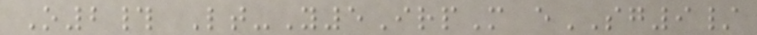O2# Lt-Y5IrpM eSG9/
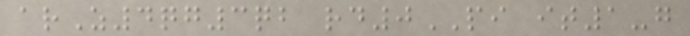arZ4qg3qb rd0PI it1-g
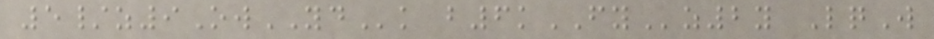5/z9OwYDk b6kFYz2y LqW
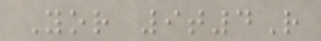Yor 9t4R
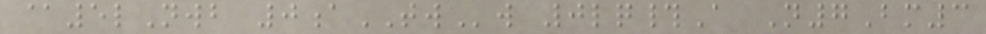@5lNwb 0aTWw 0lq#A N7Bm3
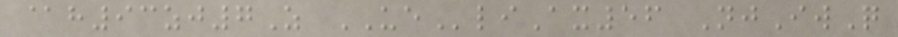@h93zj7Z UEliAx56 NjIwQ
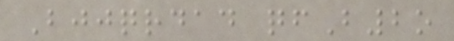Bjjqrdad qfB2o
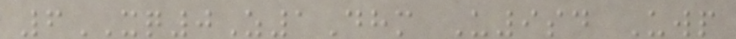6XQ0Z1Dhm U9sd Uwp
